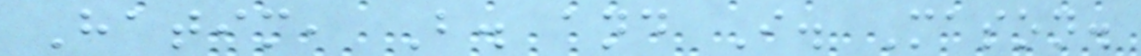Hatim, B. and I. Mason.
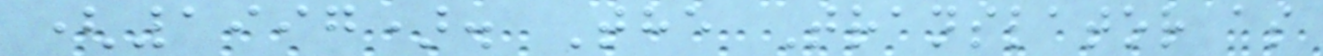(1997). The Translator as
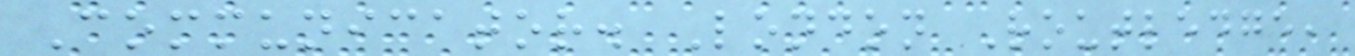Communicator. London Routledge,
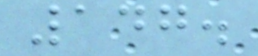147.
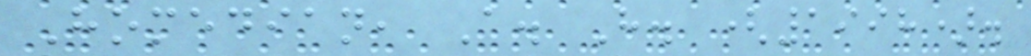Homedian, A. H. (1998).
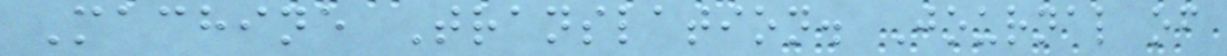Machine Translation. Journal of
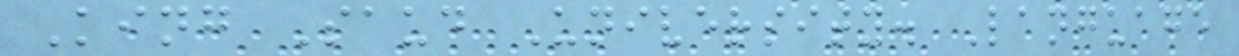King Saud University. Language
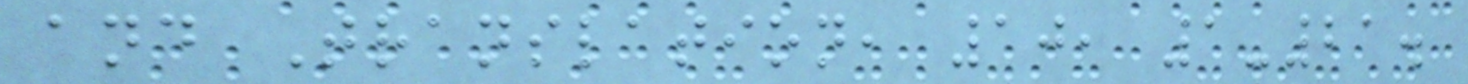and Translation, 10, 1-21.
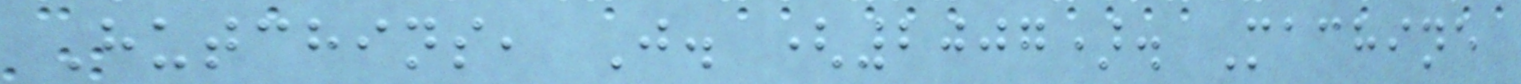Hutchins, J. (2007). Machine
